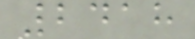2418
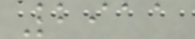2911
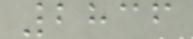2836
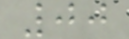00
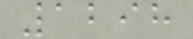1298
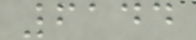6144
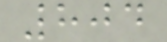804
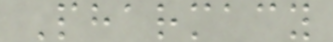Pharmacy
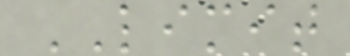LIMIT
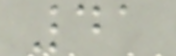41
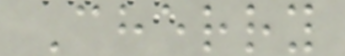Cherry
